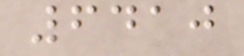6410
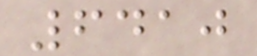6410
